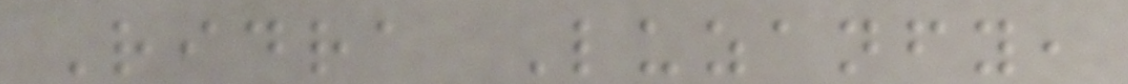Ridra Luzanfy,
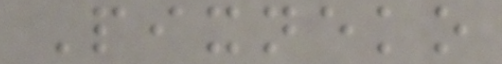Pixneko
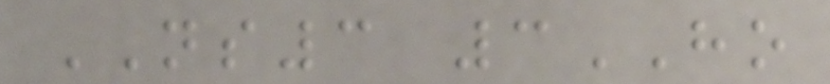NS3 3HO
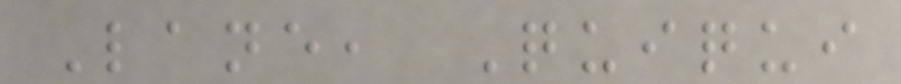Lane, Quiqui
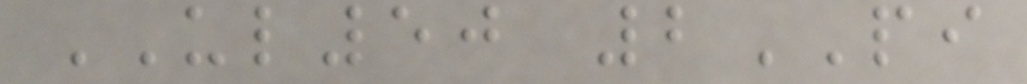UL50 2PI
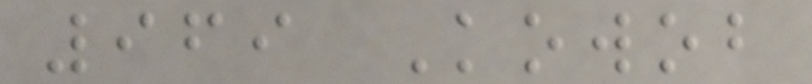969 Kowob
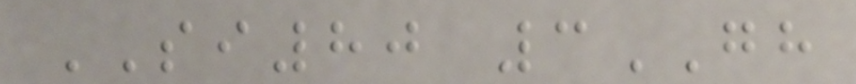SI80 3GH
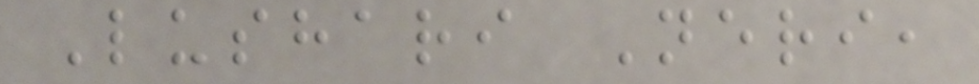Lushari Neri,
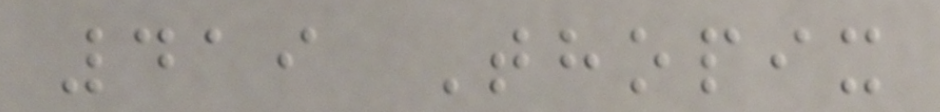419 Thopix
